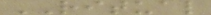RITUAL
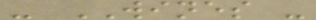- WINES -
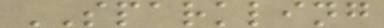SPARKLING
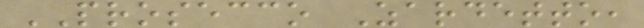PROSECCO Zardetto,
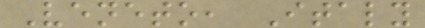Veneto, Italy
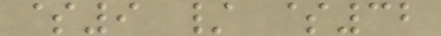$9 / $32
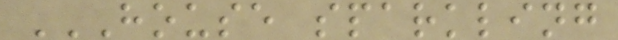HOUSE SPARKLING
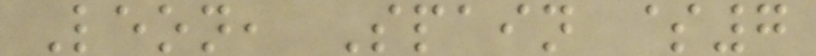Leon, Spain $7
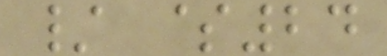/ $24
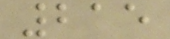215
